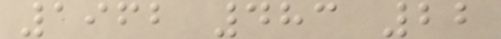1962 483 22
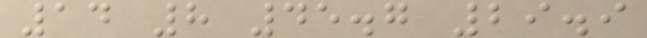14 8 45.7 29.9
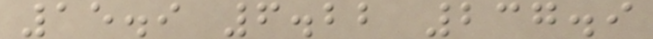15.9 6.22 237.9
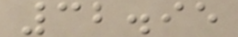32.95
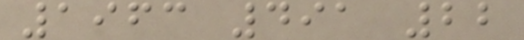1963 491 22
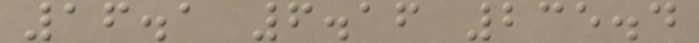16.1 6.16 235.4
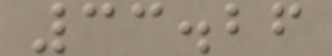33.26
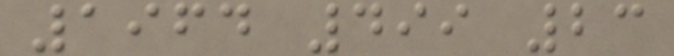1964 499 23
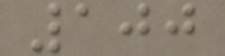100
